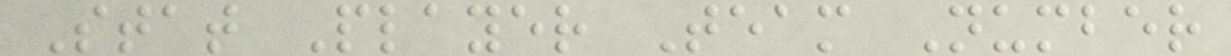Stat Player Team Number
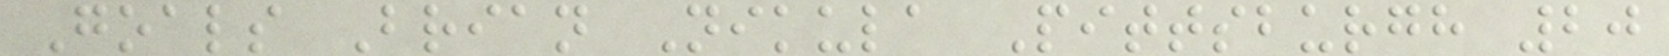Goals Brian Nikula Pittsburgh 20
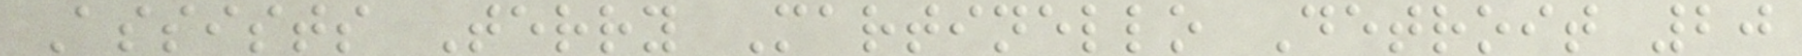Assists Terry Martinello Detroit 20
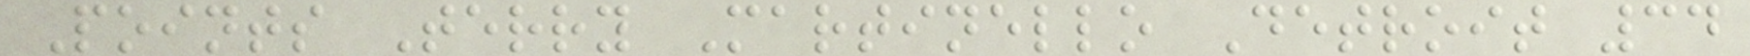Points Terry Martinello Detroit 34
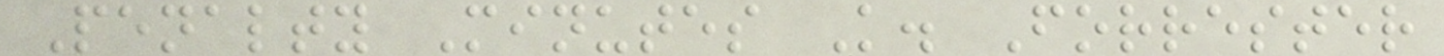Penalty Minutes K. Forrester
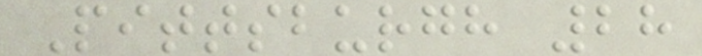Pittsburgh 28
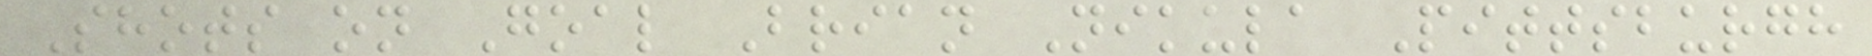Shots on Goal Brian Nikula Pittsburgh
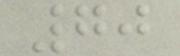70
